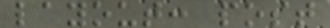layout: post
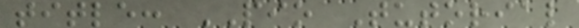title: PIO Tutorial
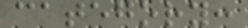category:
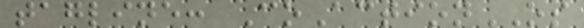tagline: CoActionOS
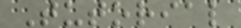Tutorial
